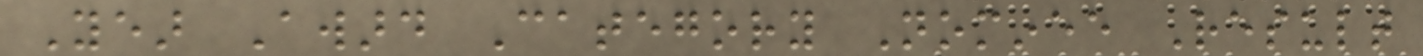Year Award Category Nominee Result
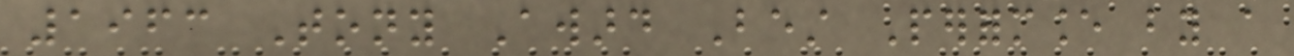1963 Tony Award Best Performance by a
